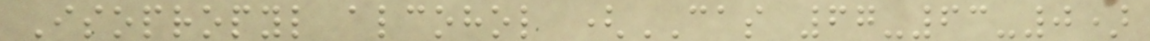Isopropyl alcohol (CAS 67-63-0)
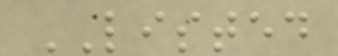LISTED
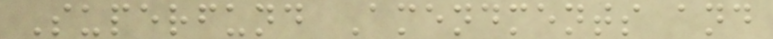Superfund Amendments and
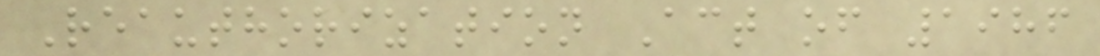Reauthorization Act of 1986
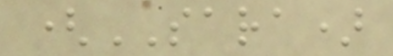(SARA)
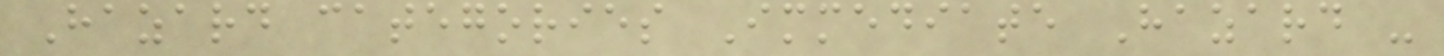Hazard categories Immediate Hazard -
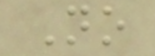No
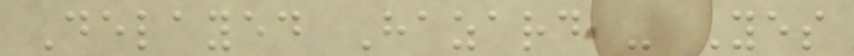Delayed Hazard - Yes
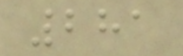281
